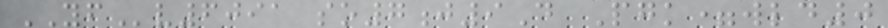YFv6091 so7j9D Pgk=wld0
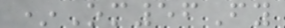*Om56Fy
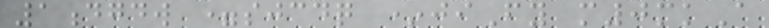1dgdw =sjcdq *jiFy m0mkA
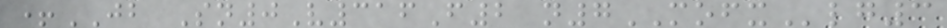+JB Sn0V316F2 n7MOFXlg3
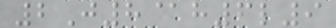2J8@h6l9
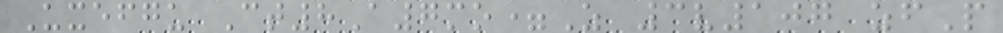Uxefgu Ct8A7mo=Z 3v107 zfP
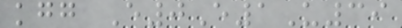kgg E0E1U39
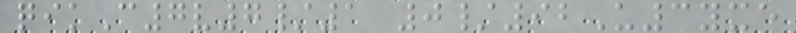qikC7v7/1 0/92U3yxe
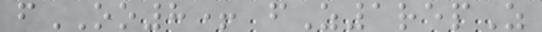fOO8+ fZ1repZ
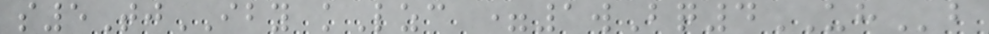s5TjIBY kLzc =1wBq4UHb
